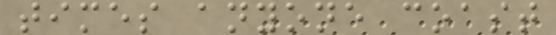times anyone coast
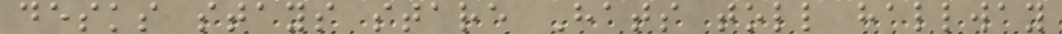desks stays stare Hats toll hallway
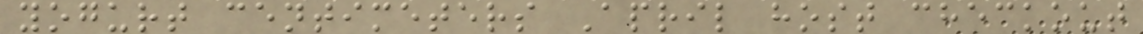yogurt centimeters April host checkout
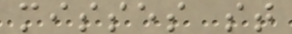misses st
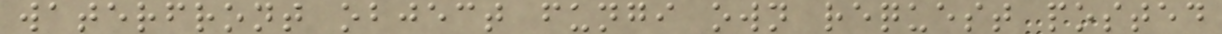waterfront object fungi own request posted
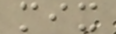mix
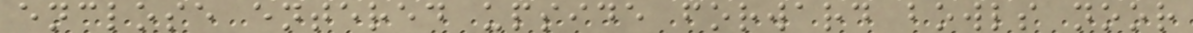enclose entered upside forward bowls noor
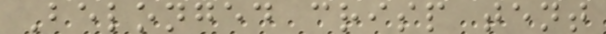Belonged crisp tent
